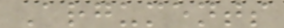Arguments
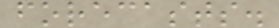forecasts.
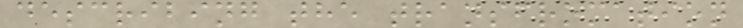describing the transfromation
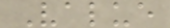Value
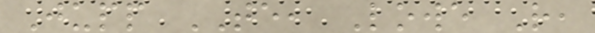Jupp TE, Lowe R,
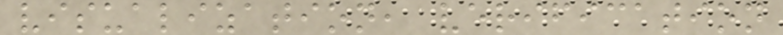visualization, verification
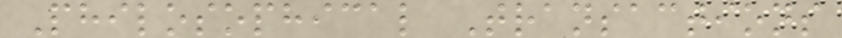Philosophical Transactions
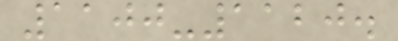1100-1120.
